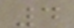4
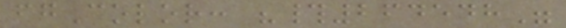fgColor: "#264548"
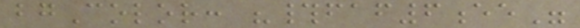bgColor: "#faf6ee"
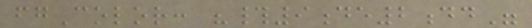fgColor: "#9de2dd"
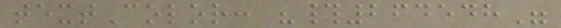textColor: "#264548"
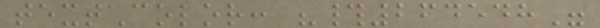textColor: "#264548"
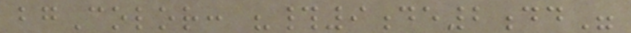bgColor: "#9de2dd"
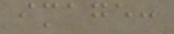image:
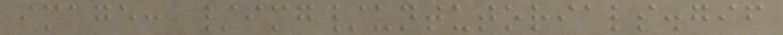image: /img/untutorials.gif
